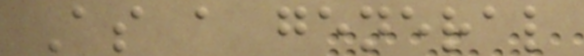As a general
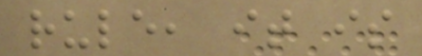rule, it is
